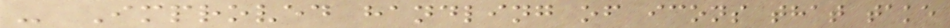- Improved handling of icons that take
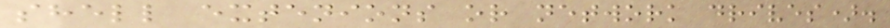shell extenions or network drives).
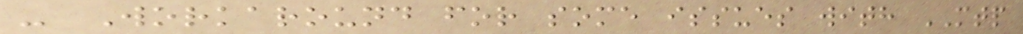- Workaround for some issues with MTP
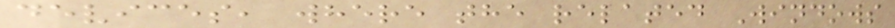devices, where the related Windows
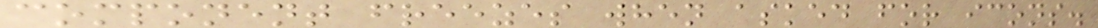component freezes when asked for icons.
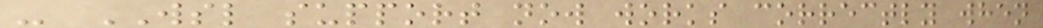- WSL support now works correctly when
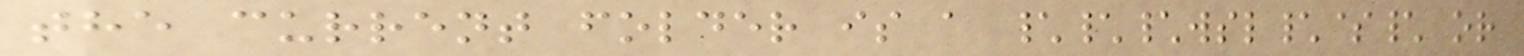the current folder is a \\\wsl\$\ or
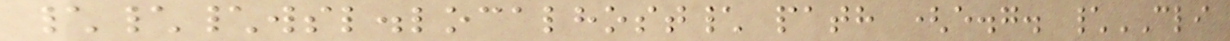\\\wsl.localhost\ path (e.g. \CLI
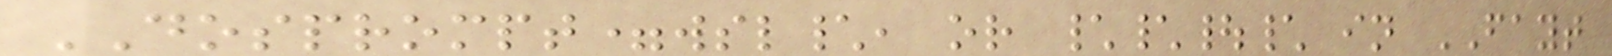DOSPROMPT=wsl\, or \\|\ in FAYT
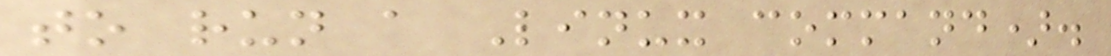to run a Linux command).
